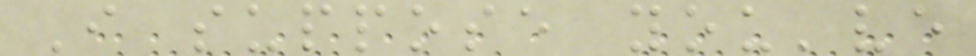I suppose you've
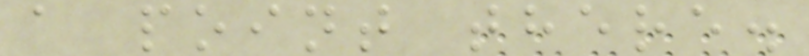a point there.
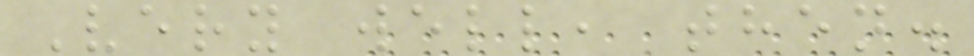Very well, then.
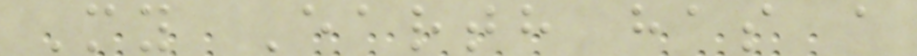My Earth has a
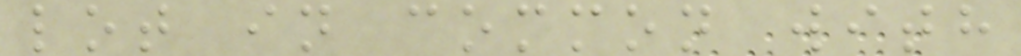lot in common with
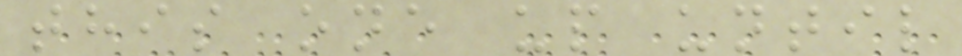this one up until
